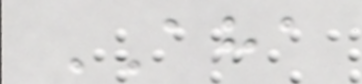AHA
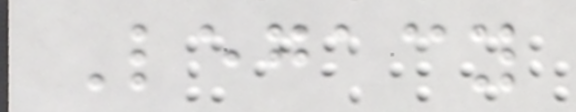Legacy
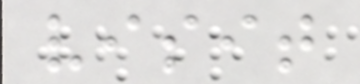visit
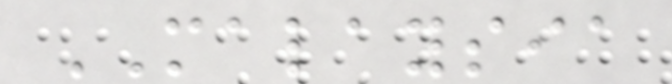MALAYSIA
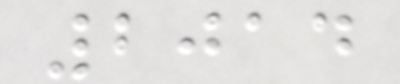2014
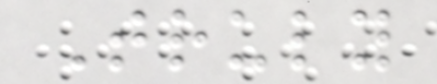Truly
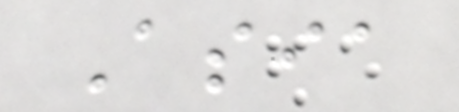Asia
